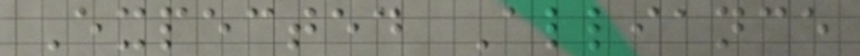Expected Alliance
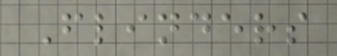Flinders
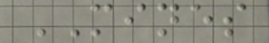MINES
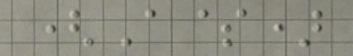(A$)
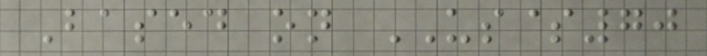Based on US$70
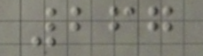267
